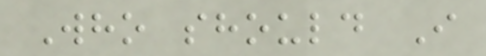Who should I
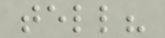tell?
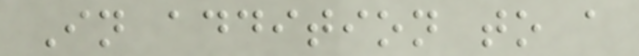In addition to a
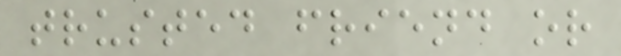trusted friend or
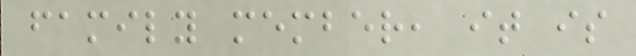family member, it is
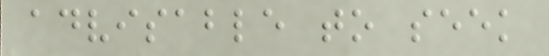advisable to seek
